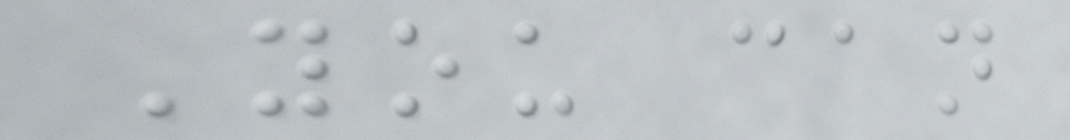You can
